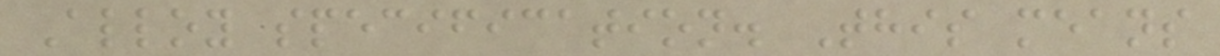Alloy specification. This means
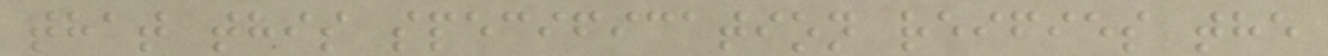that this specification reifies the
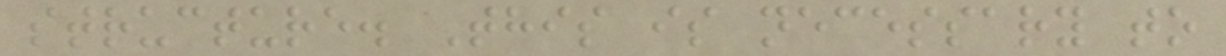structure. This is necessary to
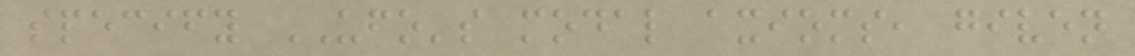specify UFO's modal axioms, given
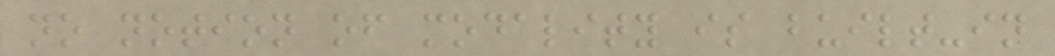no notion of modality is built-in
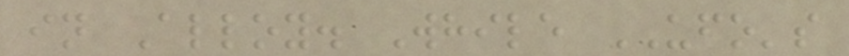in Alloy. While UFO's
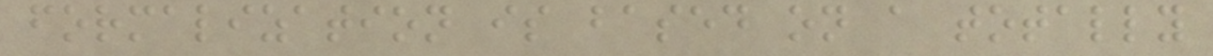formalization is based on a totally
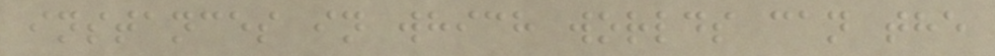instances in which worlds can the
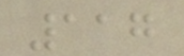117
